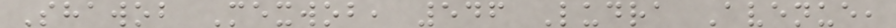Shawob Mexwob, 546 Ludra Avenue,
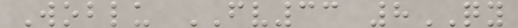Woblu FV33 8QY
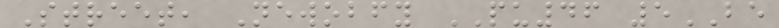Street, Newobfy PU46 5BE
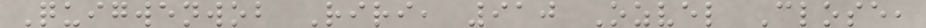Quigwenwob Riri, 910 Ozvel Close,
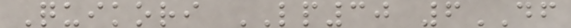Quikori LP30 6DF
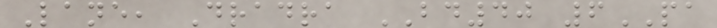Lane, Dradra BD40 6PA
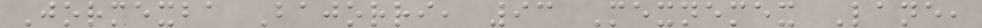Jormexba Bajorri, 93 Mexnemex Lane,
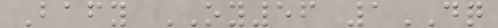Bafy OY56 1DQ
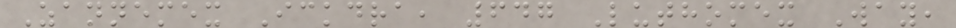Zannemex Ickdra, 647 Luthomex Way,
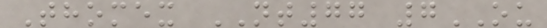Thomex NT77 7OU
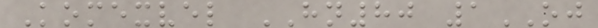Komexvel HN80 1OJ
